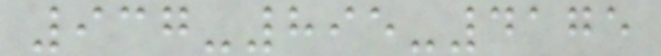937-895-4175
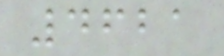4621
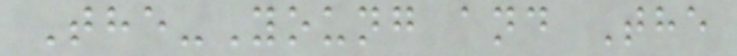The-Young and The
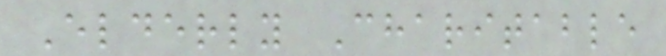Elderly Charitable
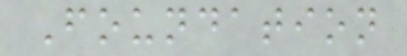Foundation
